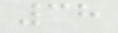38
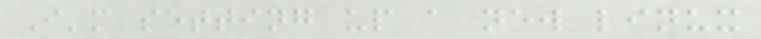I'm setting up a new linux
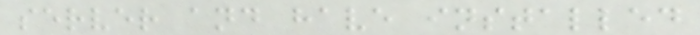server and have installed
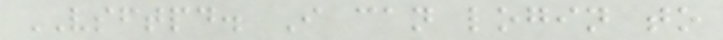VSFTPD. I can login to
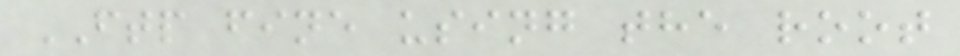FTP fine using the root
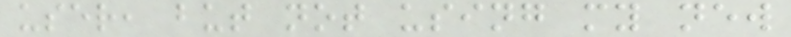user, but not using my new
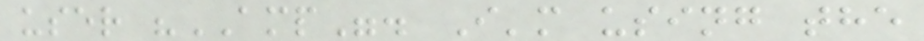user "AMP". I'm using the
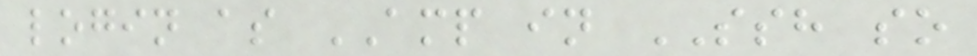login as AMP in SSH so
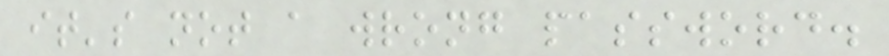it's not a wrong password.
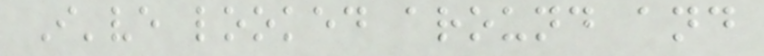I've looked around and
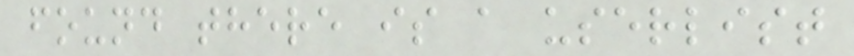found there is a userlist
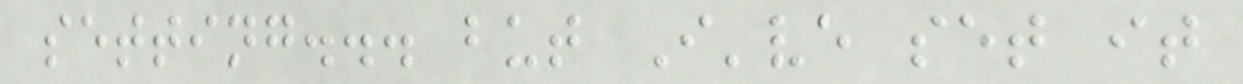setting... but I've set it
